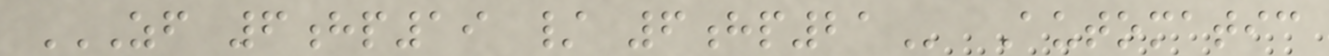ZF 6HP19 / 6HP21 Automatic
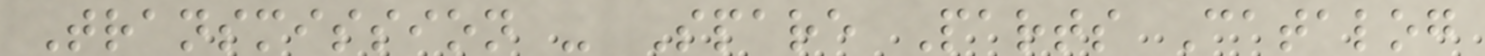Transmission - Spare Parts Catalog
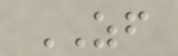ZF
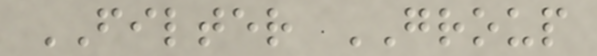FILTER GROUP
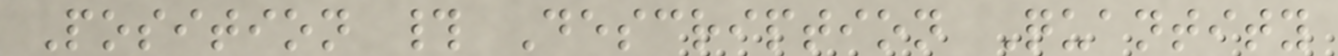Position # Description Quantity
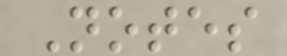Notes
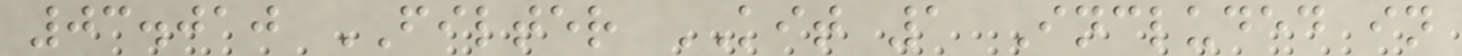03.010 FILTER KIT 1 Included in
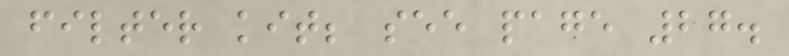filter kit; see page 27.
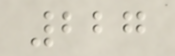227
